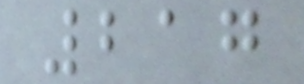217
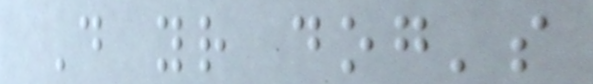Do your dog's
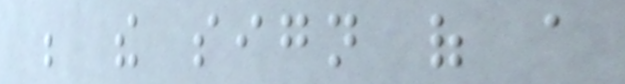be the sign of a
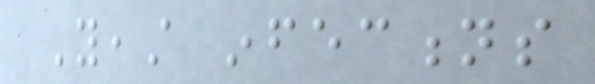Yeast infections
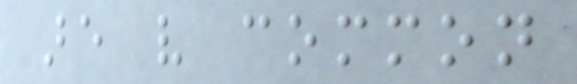are very common
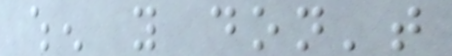when you don't
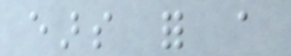ears for a
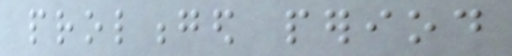prolonged period
